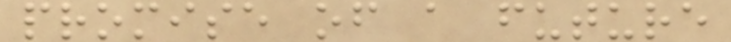promise of a future
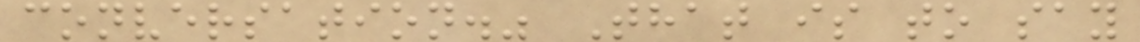conversation." That is to say
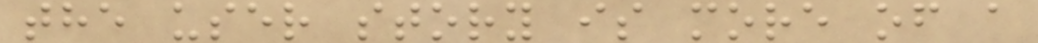the user story is more of a
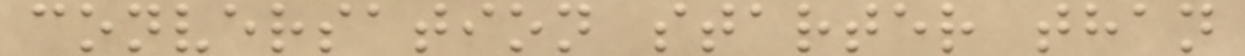conversation starter than
